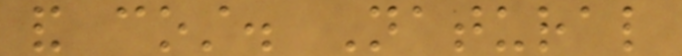and cost. Natural
